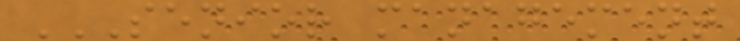SENIOR MANAGEMENT
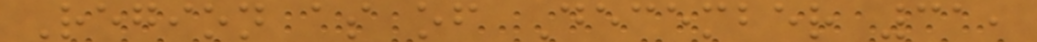Region as of December 31,
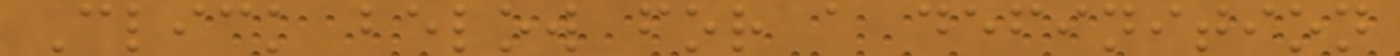Click below for a definition
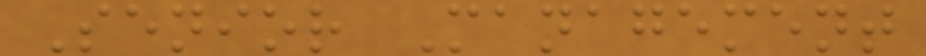Senior Management
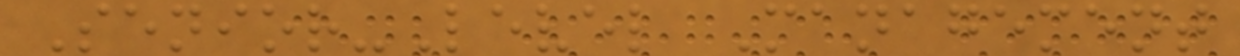Senior-Level Management
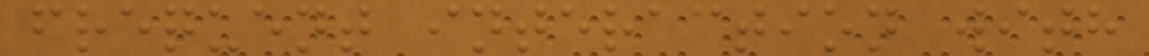frequent interaction with
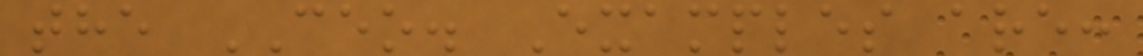the CEO. Examples are:
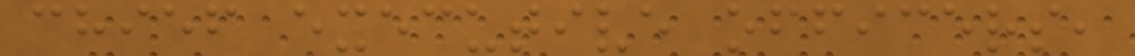chief executive officers,
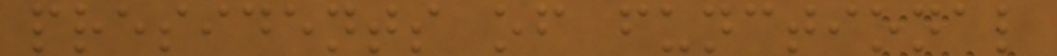presidents of functional
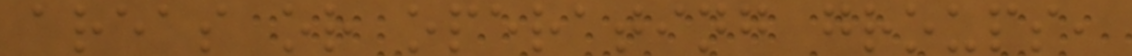areas or operating groups,
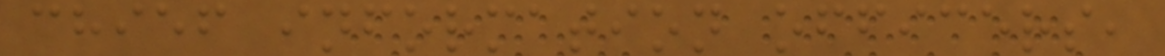chief information officers,
